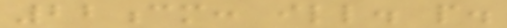22cm: ill. p.
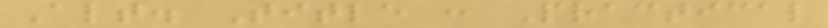Alt. Title : Practical
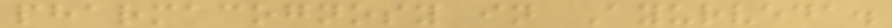pharmacognosy in Ayurveda.
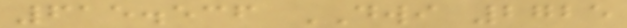615.536 DWI 2725
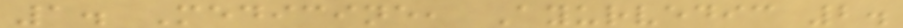1. Medicine, Ayurvedic 2.
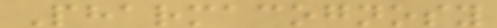Pharmacognosy
